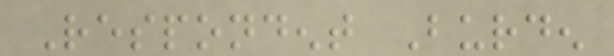Respondent Burden
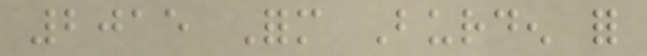2015 Form Burden for
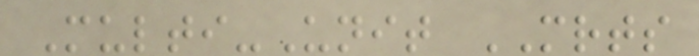Multi-Unit MRTS
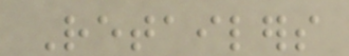Retailers
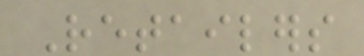Retailers
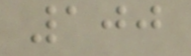100
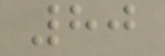80
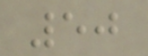50
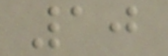10
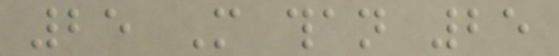25 More than 25
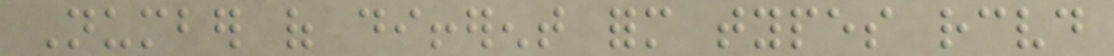Number of different form types received
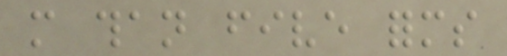more than five forms
